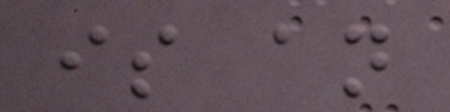is an
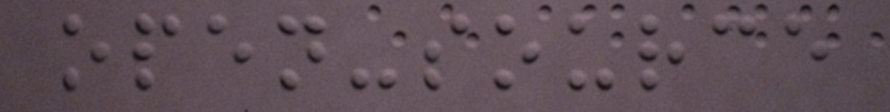open-source
